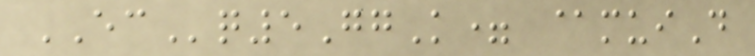ECq5GgK= @muiD
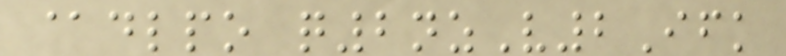@dlpo q2nzV2Ifk
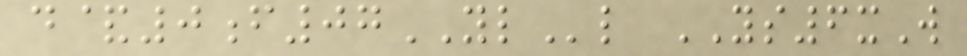d&0f07YLl YS6xW
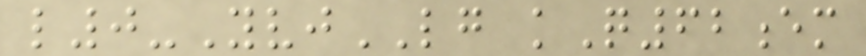l0-YvjLG kQ62em
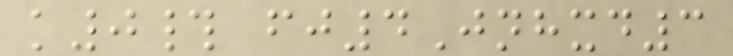k0# fj4Jnhxd3
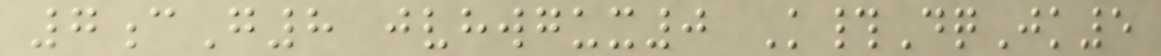7cG8 jvhwgux0 K#DqJk5
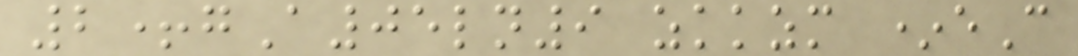2+gA05ln9 zkkzm *eC
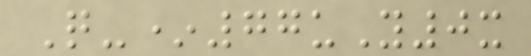Q-*77uY0x
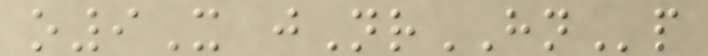o9X jNrHNp
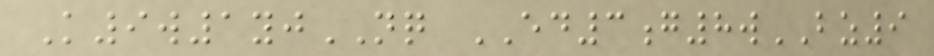K9w1yjNQ ED3g8wBZ9
